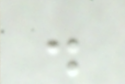.
